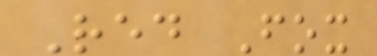Red Fox
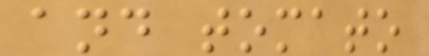and tomato
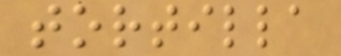tortilla
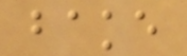bake
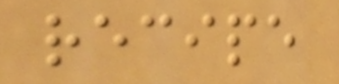recipe
